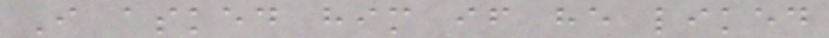I asked him if he liked
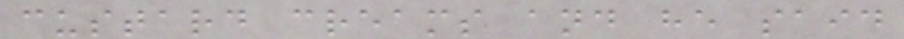custard creams and he said
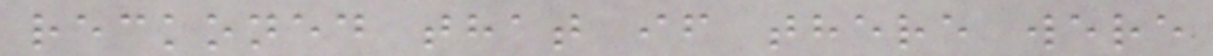reckoned that if there were
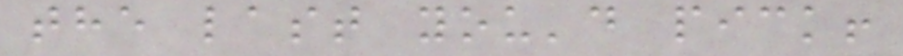the last you'd pick!
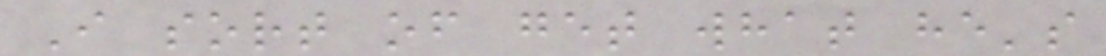I sort of get what he's
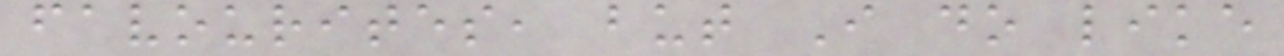favourites, but I do like
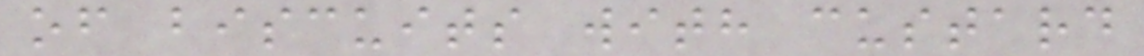of biscuits with custard
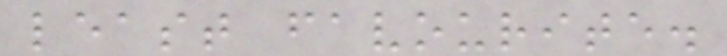least favourite.
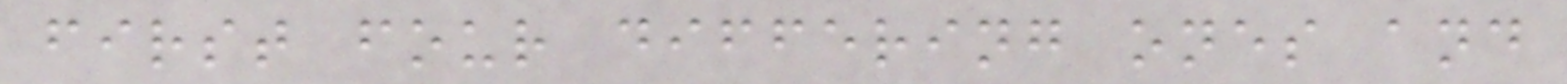first four differing ones and
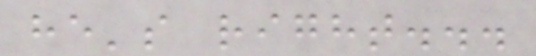he's right...
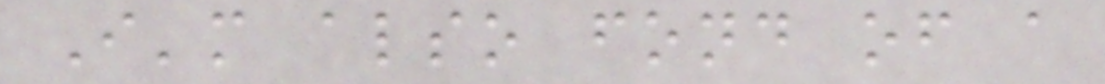I'm also fond of a
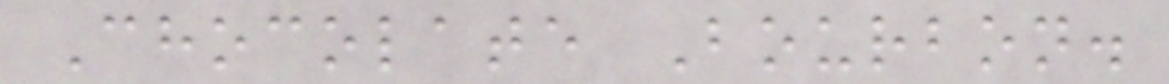Chocolate Bourbon.
